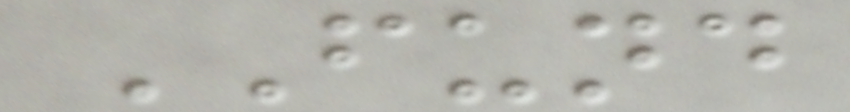FUND
